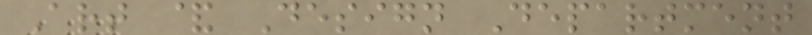Art & Design Department
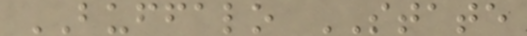BUFFALO STATE
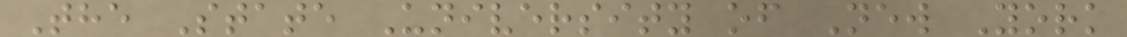The State University of New York
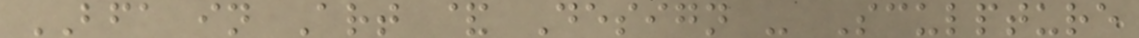BFA in Art & Design - Sculpture
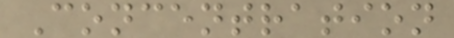Concentration
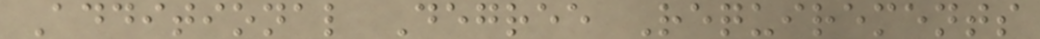Additional Degree Requirements
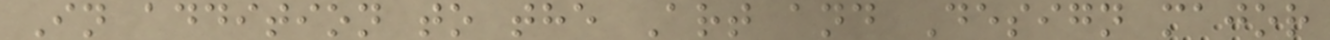In addition to the Art and Design major
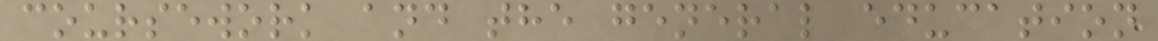coursework and the general education
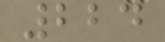224
